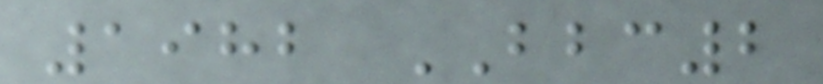1982 BBC2
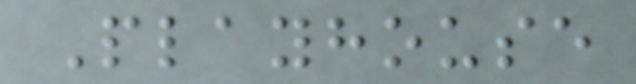Playhouse
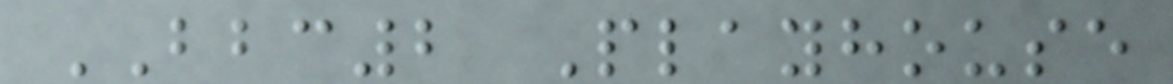BBC2 Playhouse
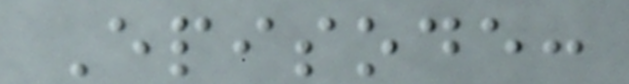Episode:
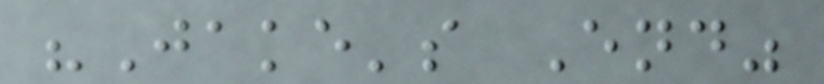"Jake's End"
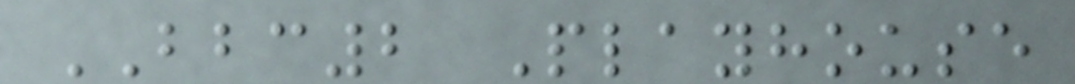BBC2 Playhouse
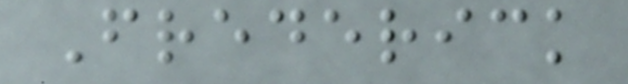Frederick
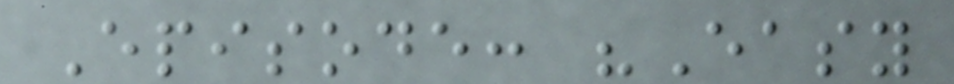Episode: "Easy
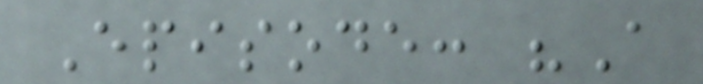Episode: "A
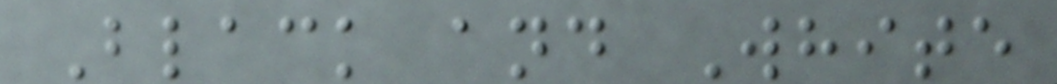Black and White
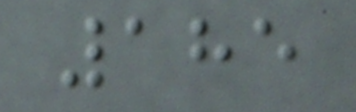185
